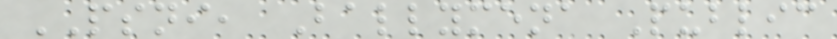PSNI, Ballymena Public
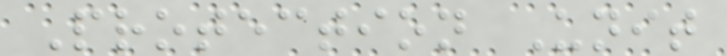Protection Unit
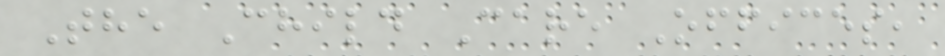The Child Care Offices,
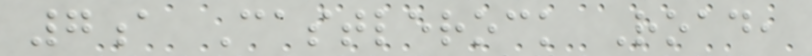7a Castlerock Road,
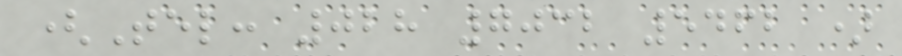(Tel: 028 7032 5462 )
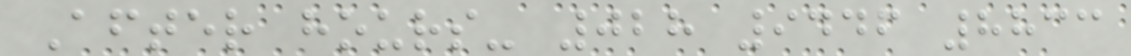After hours- 028 9446 8833
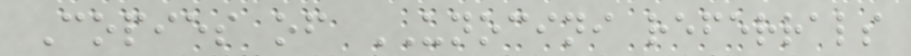Copies of UNOCINI referrals
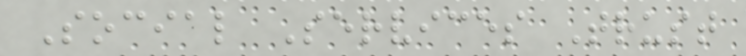Social Services Trust
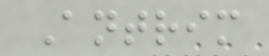Antrim
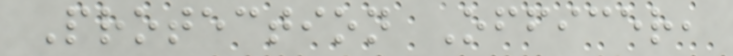Protection Officer,
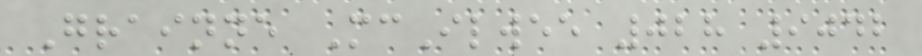Grainne McIlwee 028 9042
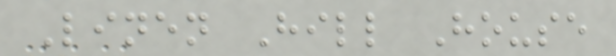Linen Hill House
